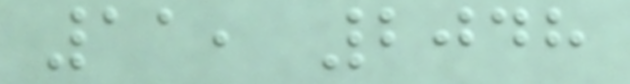11, 2048
